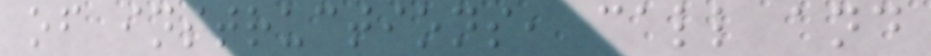of instructions, call and
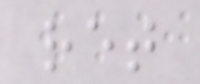ret
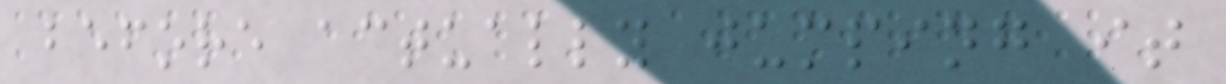before actually jumping it
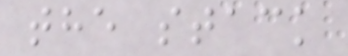the stack
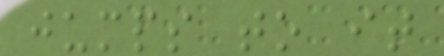jumps to it
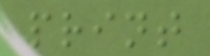print
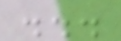...
